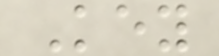Key
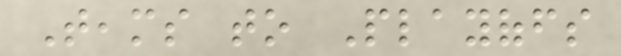Teams to Playoffs
